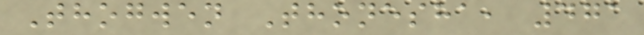Thogwen Thonesha, 471
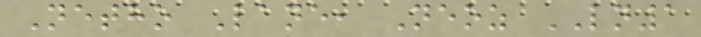Netho Lane, Neoz LN1
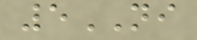5NI
